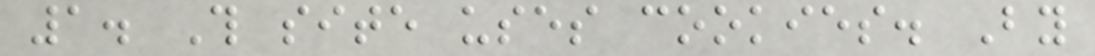1. This site uses cookies. By
